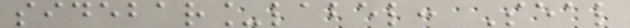sidebar_label: Seal
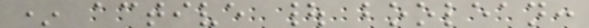* active | boolean:
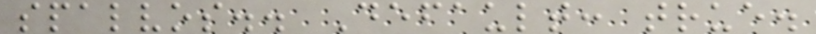spalvos.. Default: true.
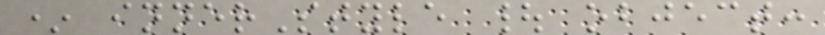* innerStyle | object:
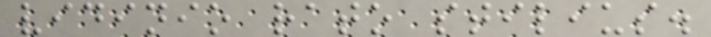vidinio rato stilius.
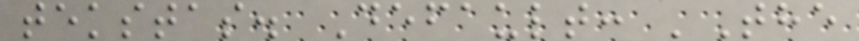tekstas. Default: 'The
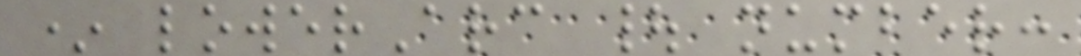* lowerArc | number:
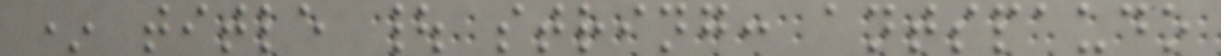* title | string: antspaudo
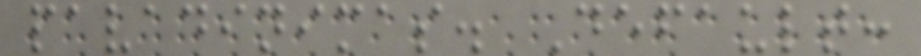pavadinimas. Default:
